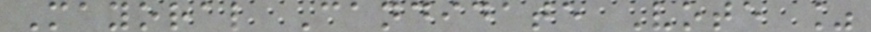Mayoral Candidate Vote %
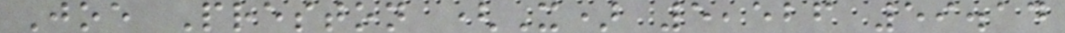Joe Preston (X) 5,526 59.14
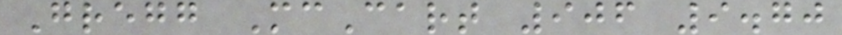Gregg McCart 906 9.70
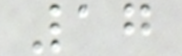17
